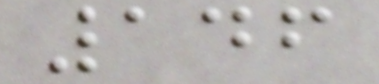146
